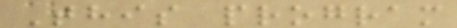This program
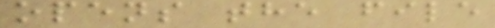opens the file
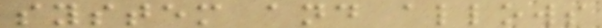system and allows
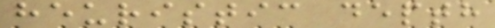heuristic depth
